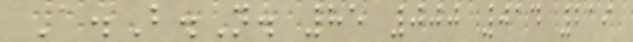A.B.N. 85 000 014 219
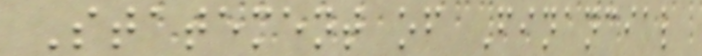Statement of Financial
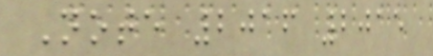Note 2016 2015
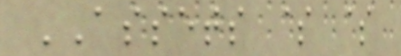ASSETS $ $
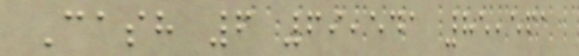Cash 6 69,541 85,561
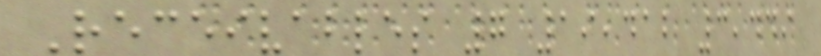Receivables 7 19,412 3,449
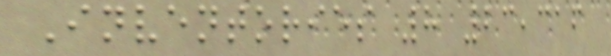Inventories 8 23,316
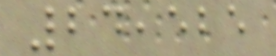24,525
